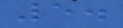5.
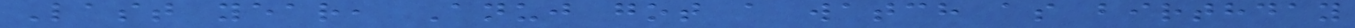Last year, Anuj got a watch as birthday
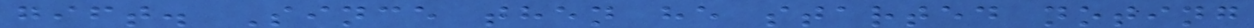gift. Since then he started noting
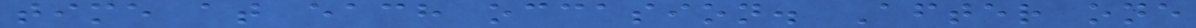time at each occasion. After one
